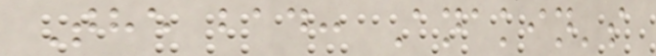The bad: Anakin's
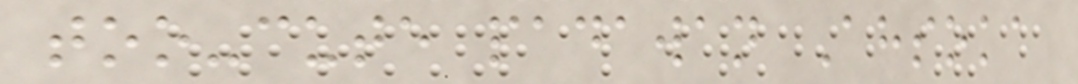too-cute padawan Ahsoka
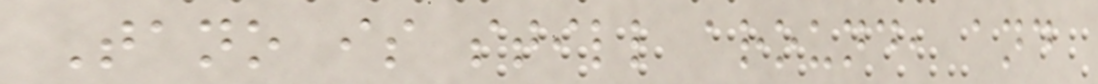Tano is still around, and
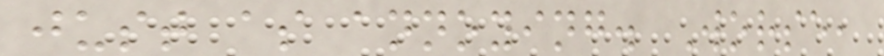just as annoying. Worse,
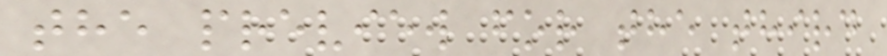the preview for the third
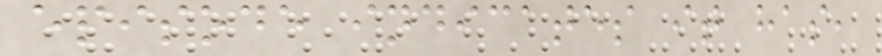episode indicates it has,
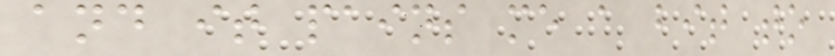and it pains me a bit to
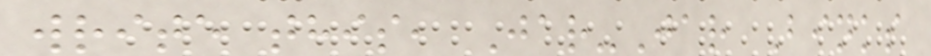write this, Jar-Jar Binks
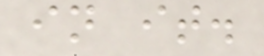in it.
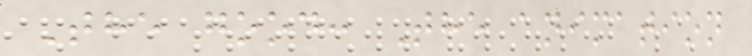The good: The animation
